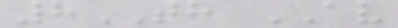8TH AV
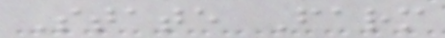State Farm
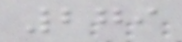279
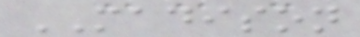MADISON
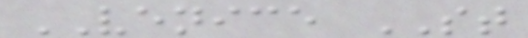VENICE ST
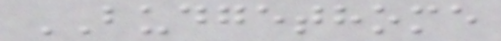BUDGETHOME
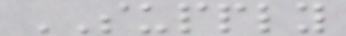SUPPLY
